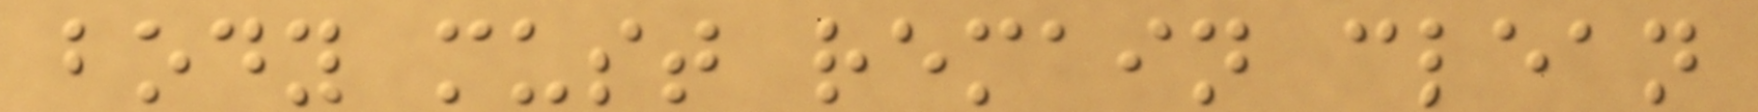body must remain clean
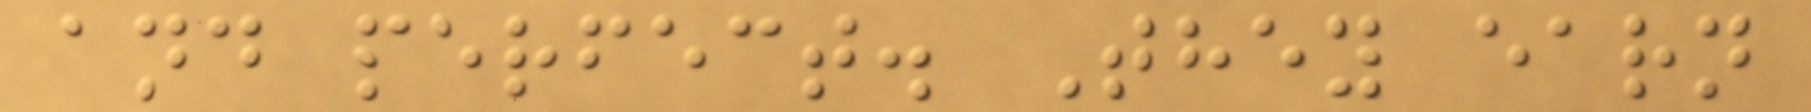and perfect. They earn
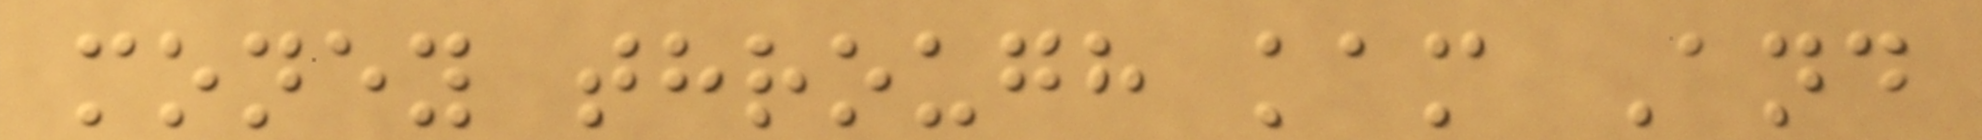money through kam And
